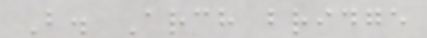B. Arch bridge
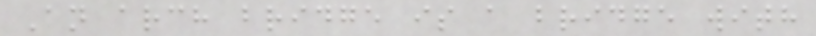An arch bridge is a bridge with
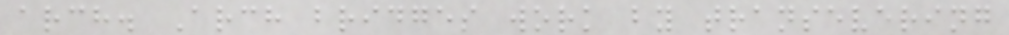arch. Arch bridges work by transevering
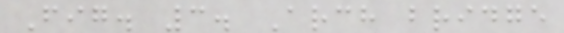Fig. 3. Arch bridge
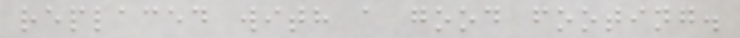replaced with a good footing.
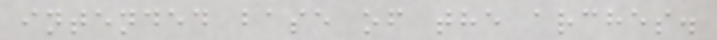intended base of the arches.
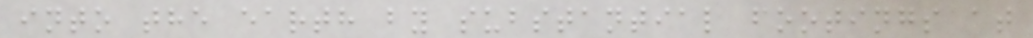into the earth by substantial footings at
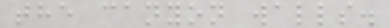the canyon walls.
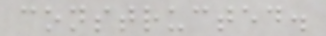constructed.
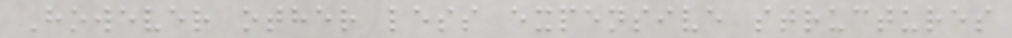However other less expensive structures
